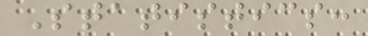Statistics:
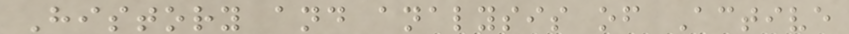History and analysis of Active
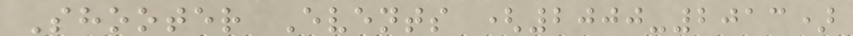Shooter Events (2000-2013)
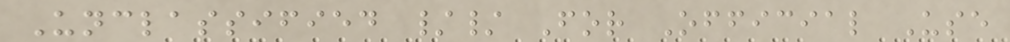Unclassified // For Official Use
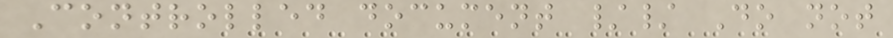Controlled document // Do not
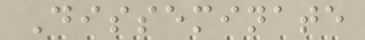Disseminate
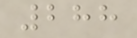288
